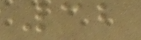32
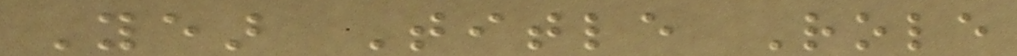Year Title Role
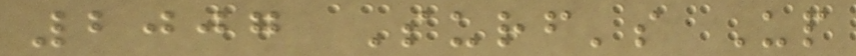2007 Surf's Up
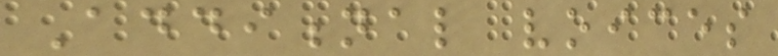Additional voices
